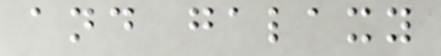and galaxy
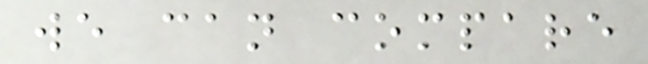we can compare
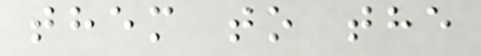them to the
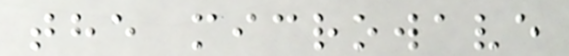the microwave
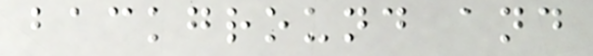background and
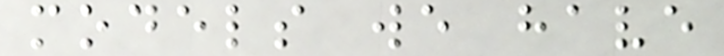models we have
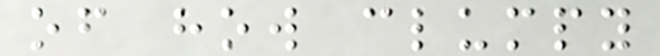of how clumpy
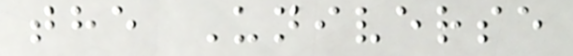the Universe
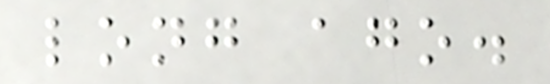long ago.
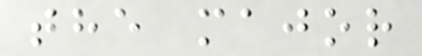the major
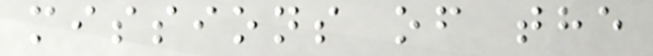missions of the
